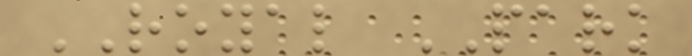ROYAL PARK
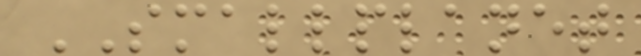SMALLPLANET
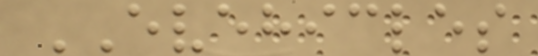EVEHICLES
